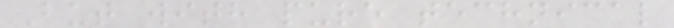But with pure technical
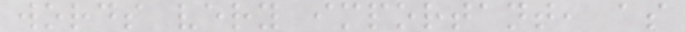words very important, as
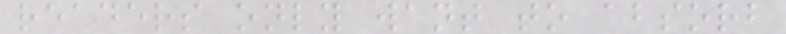readers only want to absorb
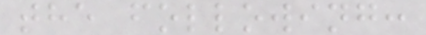the following:
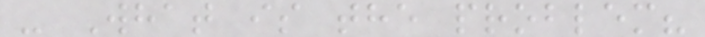- What is the problem?
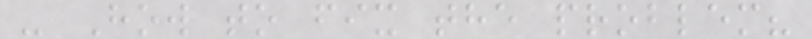- How to fix the problem?
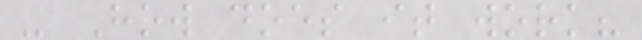- How does it work?
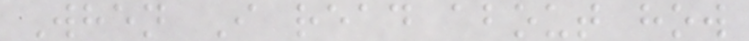When I read about how
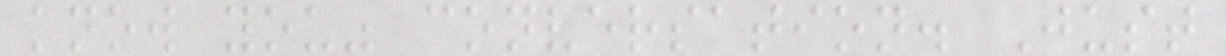know you" conversation. Just
